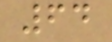64
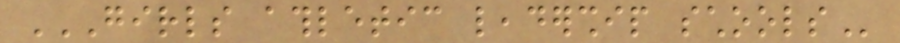GIRLS ATHLETIC LEADERSHIP SCHOOLS
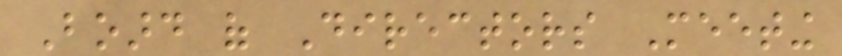Board of Directors Meeting
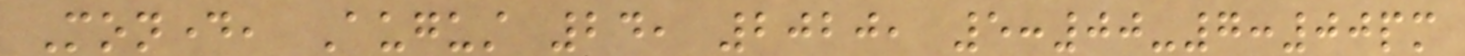Monday, August 24, 2020, 5:00-7:00pm
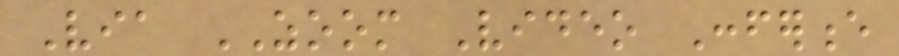Via ZOOM Video Conference
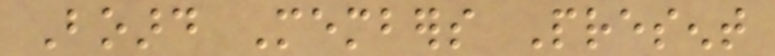Board Members Present
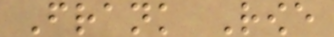Frank Rowe
